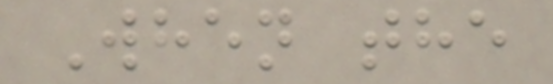When the
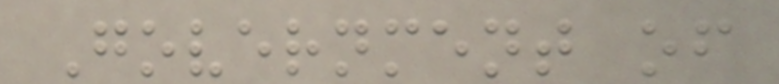Government of
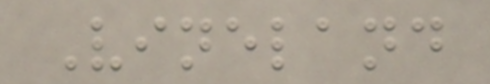Vineland
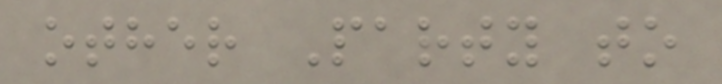other Party to
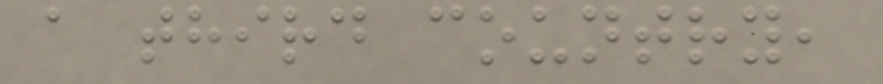a third country,
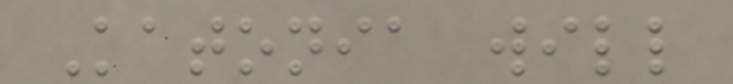Katonia will
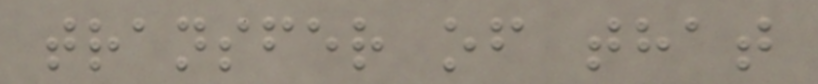transfer of that
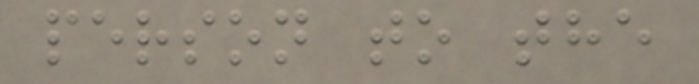person to the
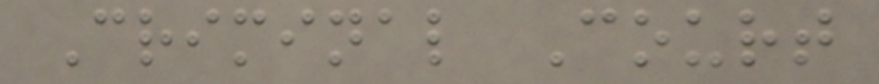Criminal Court
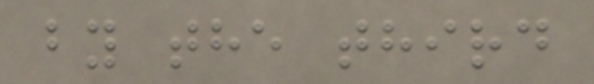by the third
